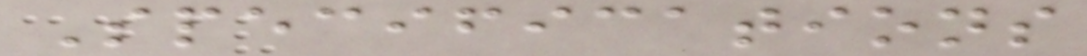Specifications
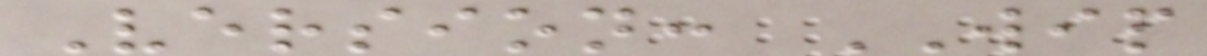Version: WIP
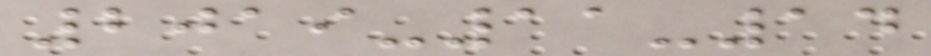2019-11-14
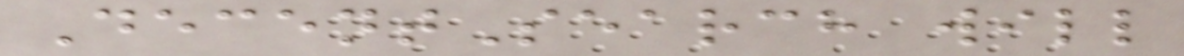DecentSearch will
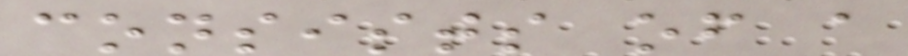consists of a
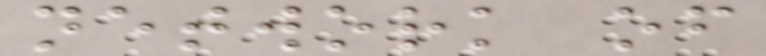network of
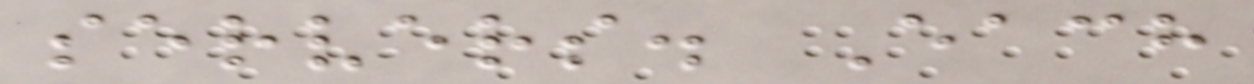servers. Each
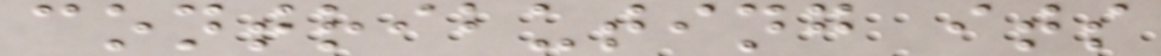contributing its
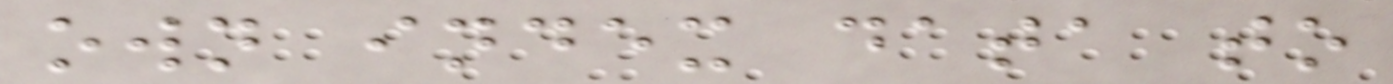own index data to
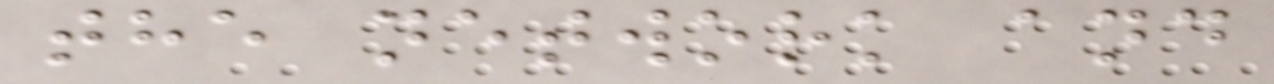the network and
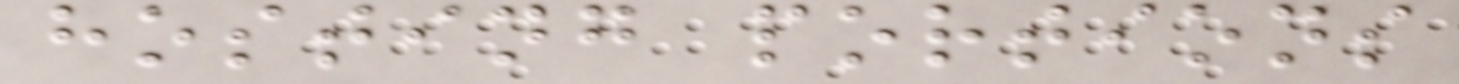hosting portions
